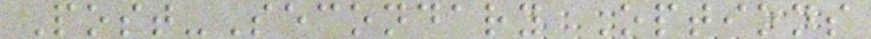Post-Secondary Options
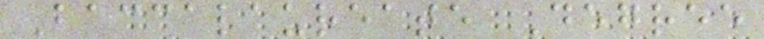Baccalaureate Degree
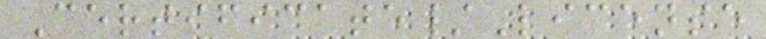Certificate/License
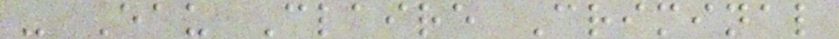- Eau Claire Criminal
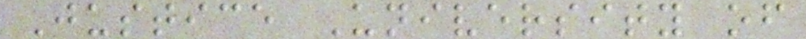Justice University of
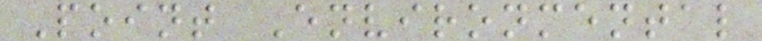Point Environmental
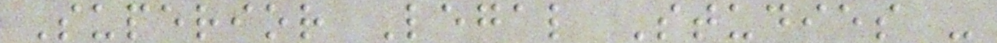Superior Legal Studies -
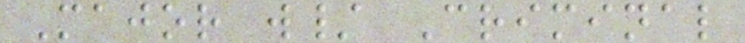Major w/ Criminal
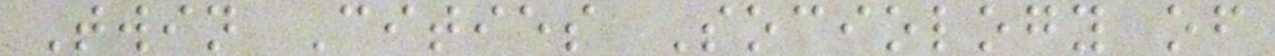Twin Cities Sociology of
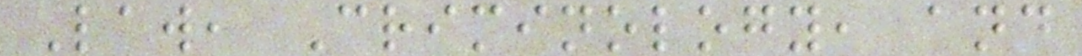Law, Criminology, and
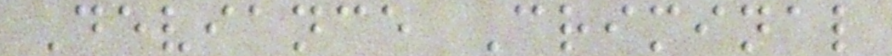Deviance Criminal
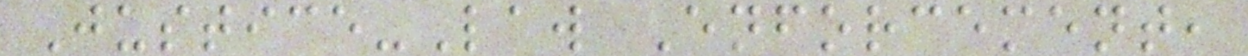Justice-Law Enforcement,
